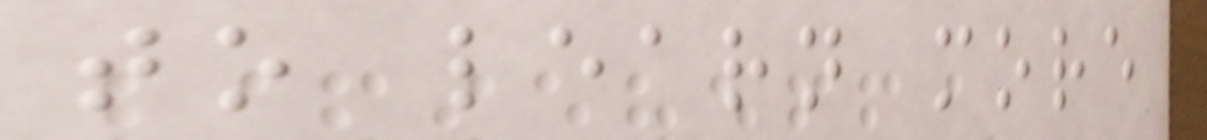to learn more
